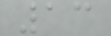13
